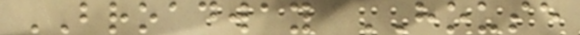BROADWAY HOUSE
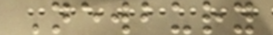Newbury
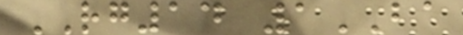RG14 1BA
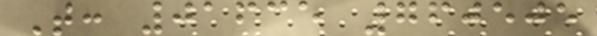T: 01635 760505
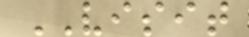VISIT
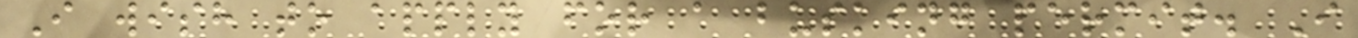I wish to apply for a busking permit. I
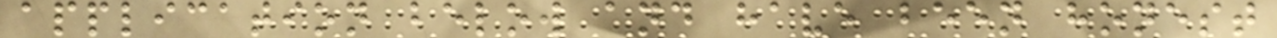application below and have been honest
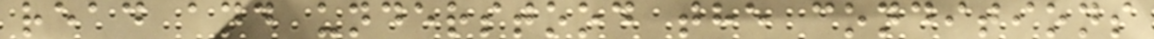read and understood the conditions
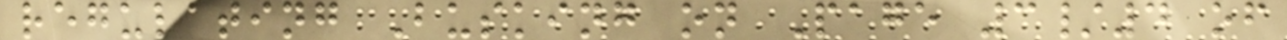regulating Busking on Page 3/4 of
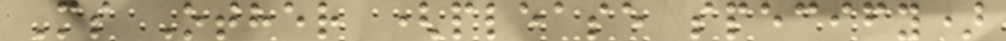Ms Other (please specify)
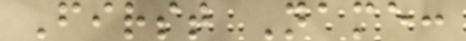First Name:
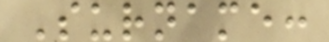Surname:
